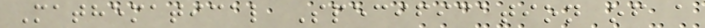Mathematical Specification of a
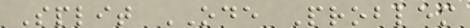Split ODE Problem
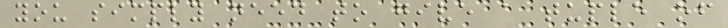you simply need to give a tuple of
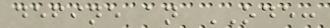define an ODE:
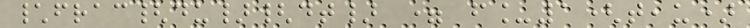\frac{du}{dt} = f_1(t,u)
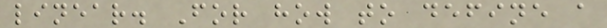linear. For how to define a
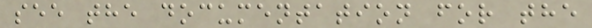see the documentation for the
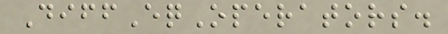DiffEqOperators.
